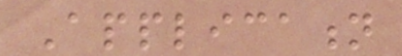Application
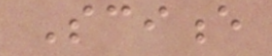Science
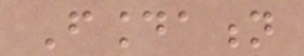Foundation
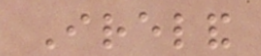Ireland
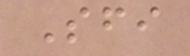Sfi
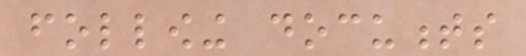following documents
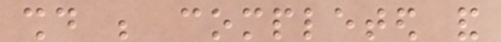should be completed and
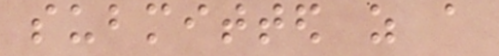submitted as a
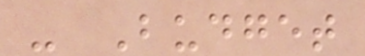- Budget
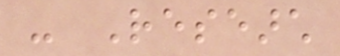- Research
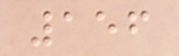156
